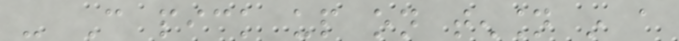- Can pick up on tension in a
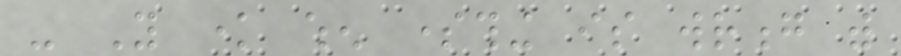- You know when something is wrong with
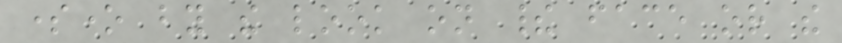someone by the look on their face or the
